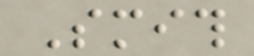Smith
